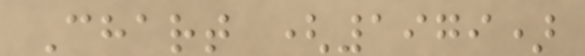Chart (1979)
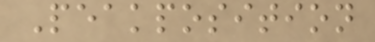Peakposition
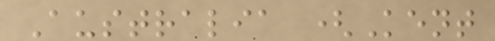Australia (Kent
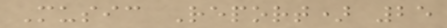Music Report) 25
